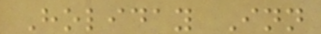Holiday Inn
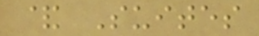& Suites
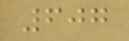607
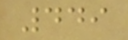449
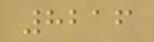8216
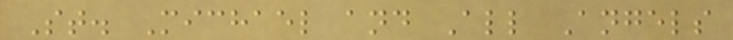St. Michael and All Angels
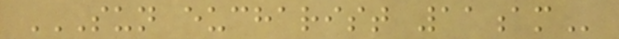SUN EUCHARIST 11AM
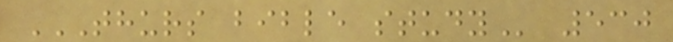THURS BIBLE STUDY 530
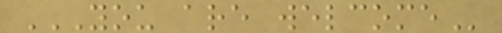YOU ARE WELCOME
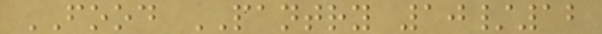FOOD PANTRY 10/12
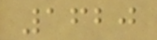1620
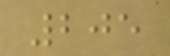205
